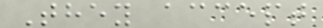They accept
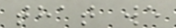that we
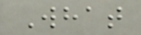What
